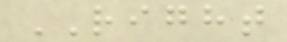RIGHT
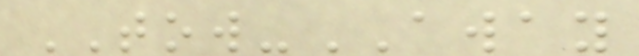TOW-AWAY
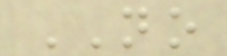NO
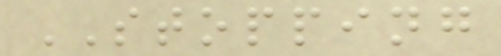STOPPING
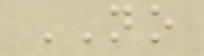NO
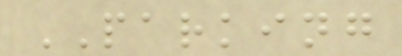PARKING
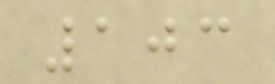103
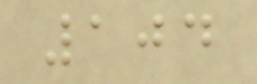104
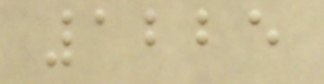1225
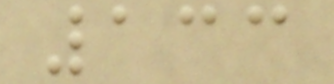133
